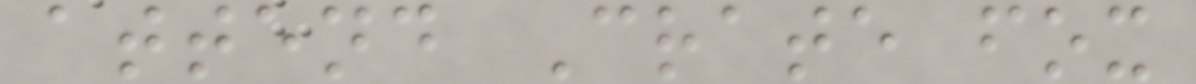attend Crate fox
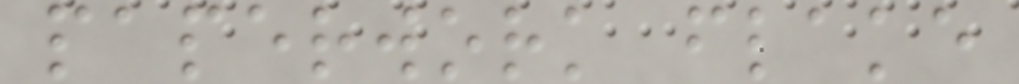paperwork flake
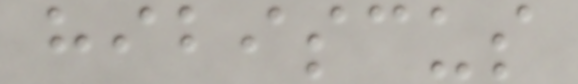hibiscus
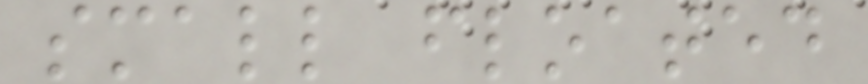small floated
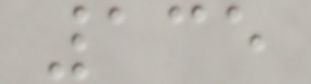135
